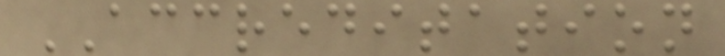ACCREDITATION
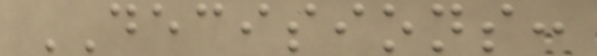DECISIONS:
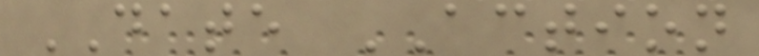DATE ACTION
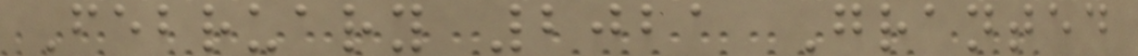February 2021 Granted
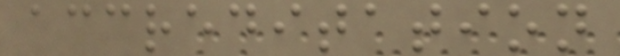accreditation
